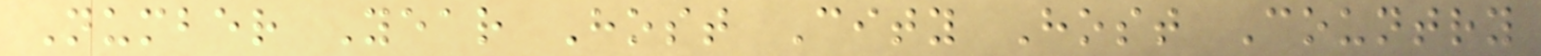Number Year Host City Host Country
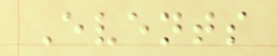Events
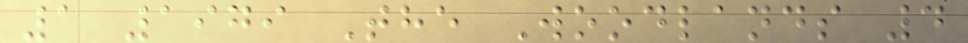1 1979 The Woodlands 4
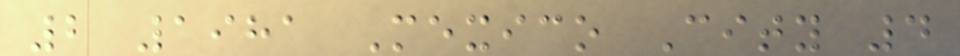2 1981 Mexico City 4
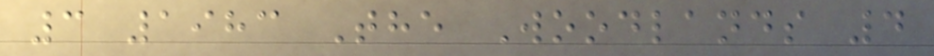3 1983 The Woodlands 4
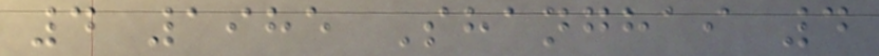4 1985 Shanghai 4
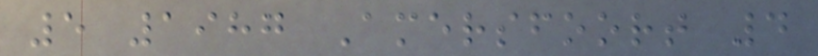5 1987 Amersfoort 4
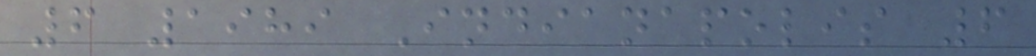6 1989 Indianapolis 6
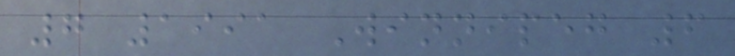7 1991 Winnipeg 6
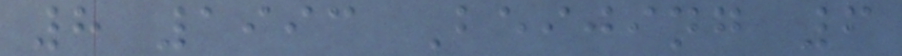8 1993 Beijing 6
